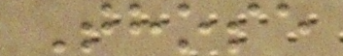Those
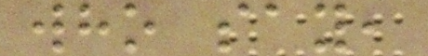who say,
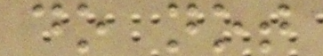do not
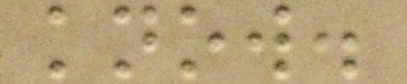know.
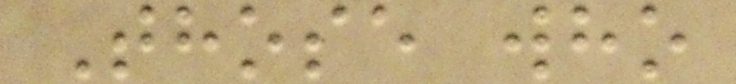Those who
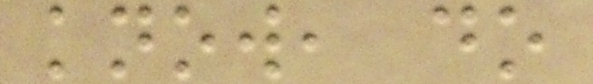know, do
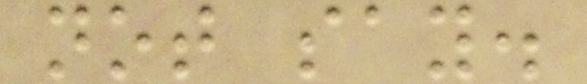not say.
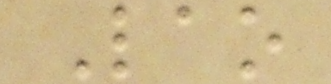Lao
